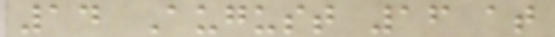14 August 16 at
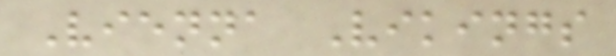Vienna Vikings
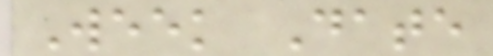Week Date
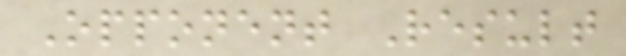Opponent Result
